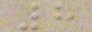8
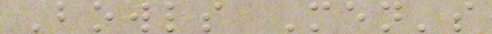Bowls Men's
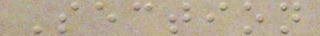Section
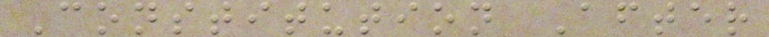Constitution After
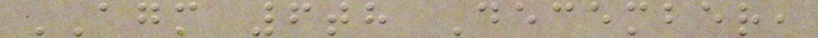AGM 6th December,
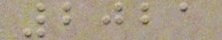2021
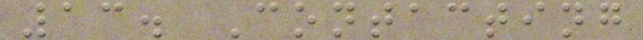13. Contacting
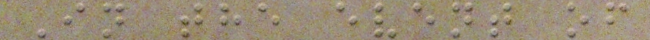In the event of
